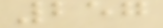257
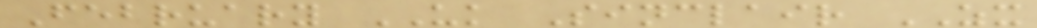February UK Sinclair ZX
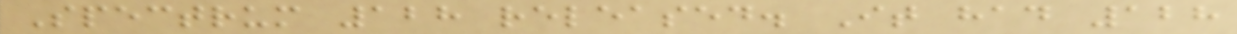Spectrum 128 released. It had 128
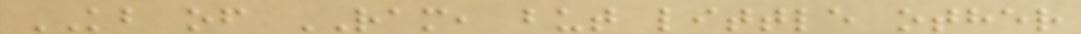KB of RAM, but little other
